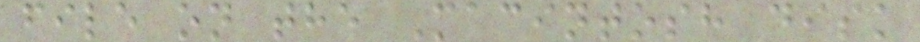file on the Macintosh disk
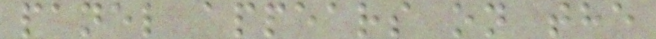panel appears on the
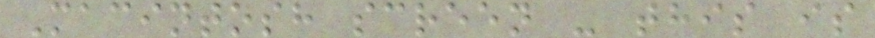Macintosh screen - this is
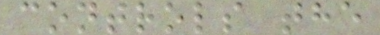controls the
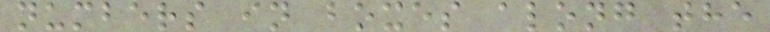numbers in boxes along the
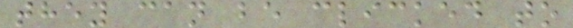they can be clicked to
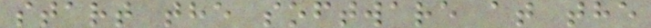start the software at the
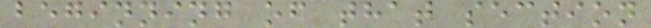beginning of that section
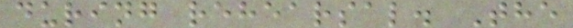during rehearsal. The
